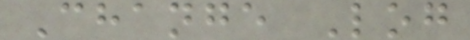Change Log
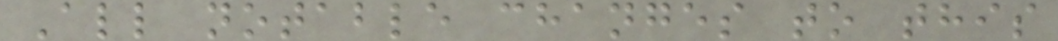All notable changes to this
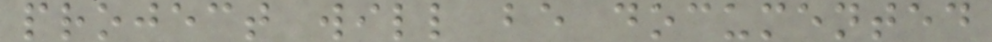project will be documented
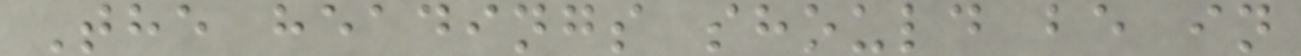The headings should be in
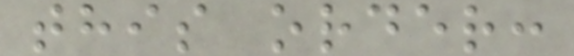this order:
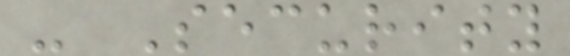- Security
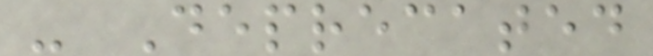- Deprecated
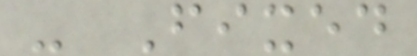- Fixed
